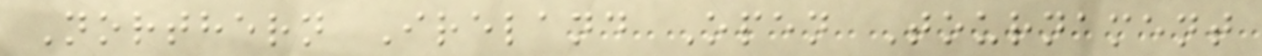Northern Ireland Open Tournament
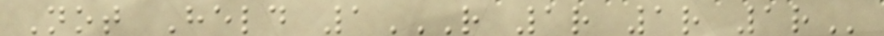Not Held 1R 1R 1R 1R
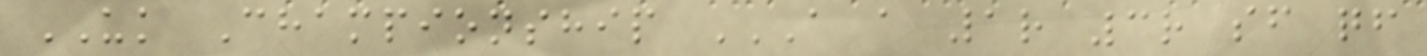UK Championship A A 1R 3R SF QF
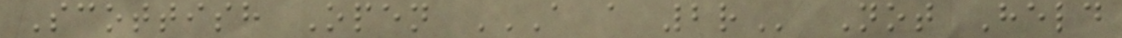Scottish Open A A 2R Not Held
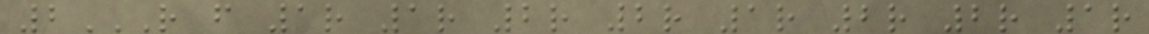2R F 1R 1R 2R 2R 1R 2R 2R 1R
